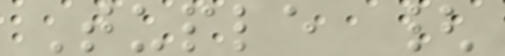Tuple {
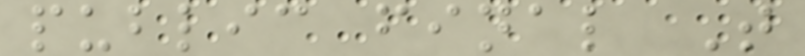public final T
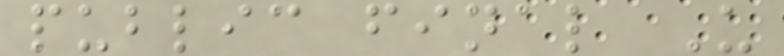public final U
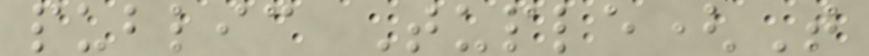public Tuple(T
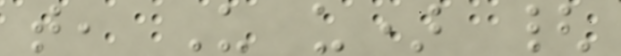t, U u) {
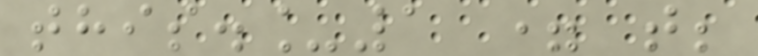this._1 = t;
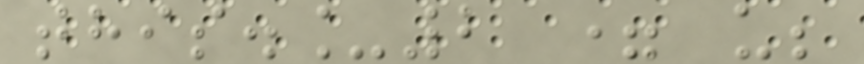this._2 = u;
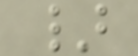}
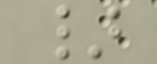}
